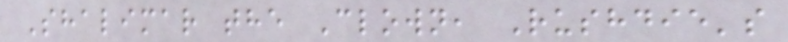Shalimar the Clown, Rushdie's
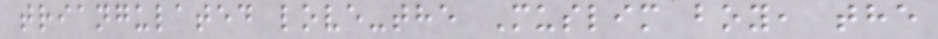triangulated love-the Muslim boy, the
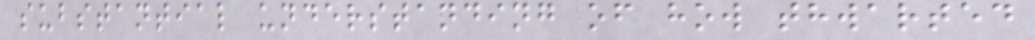substantial understanding of how thwarted
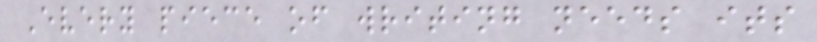Every piece of writing needs its
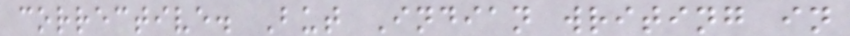corrective. But Indian writing in
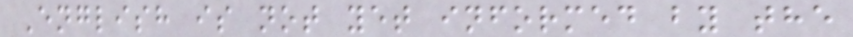English is not yet informed by the
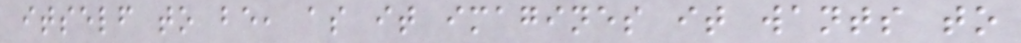itself to be, as it imagines it wants to
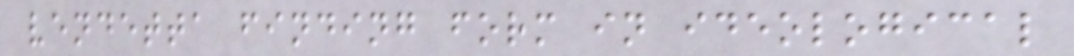vendetta finding form in ideological
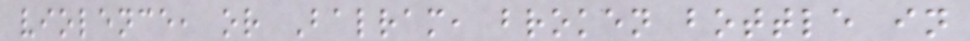violence, or Balram, broken bottle in
